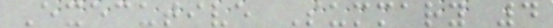Executive Summary 4
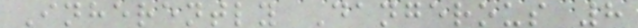Inherently Dangerous 8
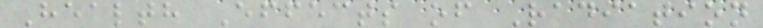Health Effects of Radiation
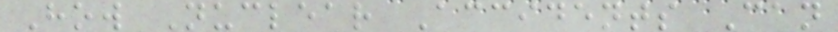How Nuclear Accidents Can
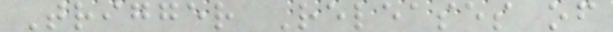Trigger Releases of
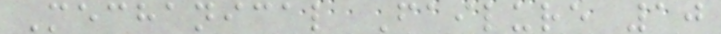Mechanical Failure 10
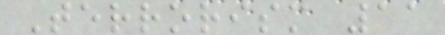Terrorism 11
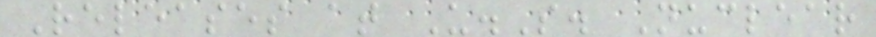Releases at U.S. Nuclear
